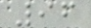96
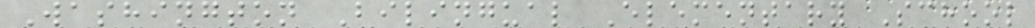Washington Bilingual Elementary School
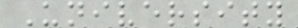University
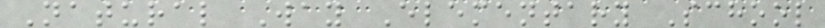Natural Way Elementary School
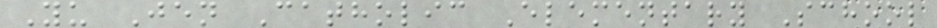Yu Jen Catholic Elementary School
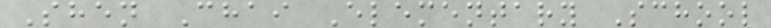Shen Chai Elementary School
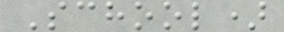School)
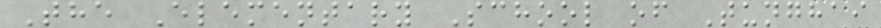The Elementary School of Tunghai
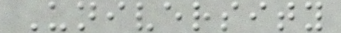University
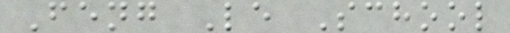Feng Le School
